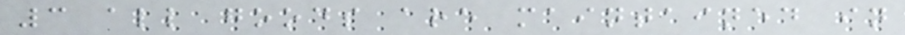3 all goods are maintained in
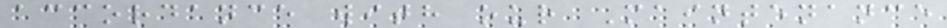accordance with our Maintenance
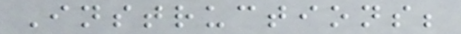Instructions;
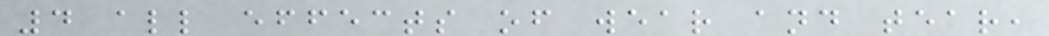4 all effects of wear and tear,
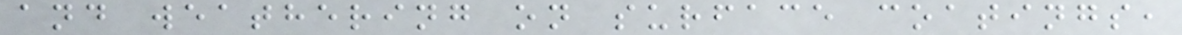and weathering on surface coatings,
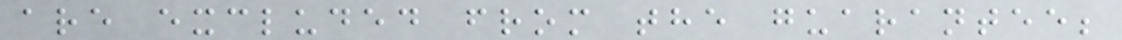are excluded from the guarantee;
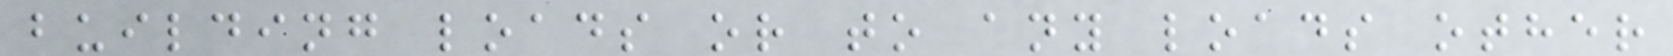building loads or to any loads other
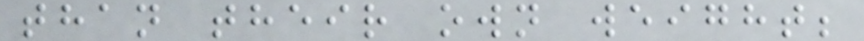than their own weight;
